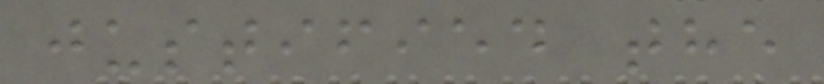justified the
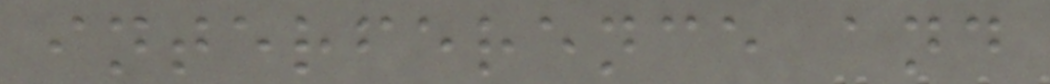interference and
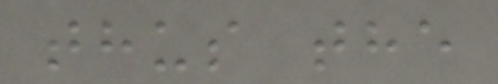thus the
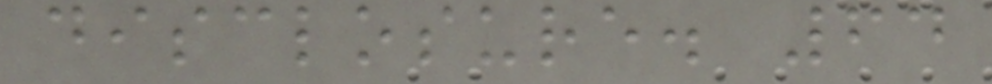disclosure. 64
